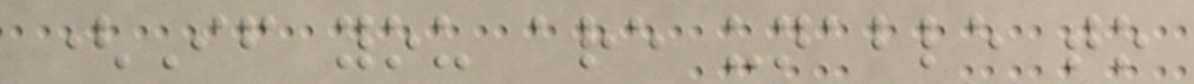(If you are unable to
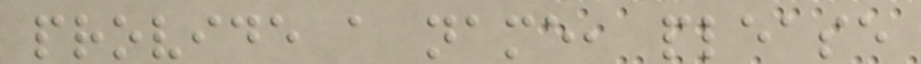provide a name, please
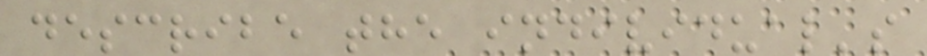describe the individual's
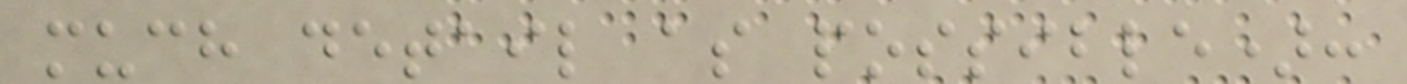much detail as possible):
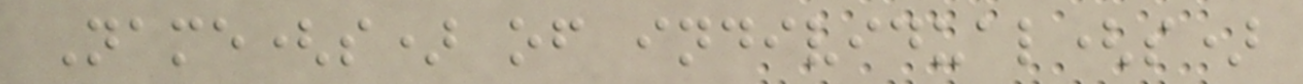Name(s) of individual(s)
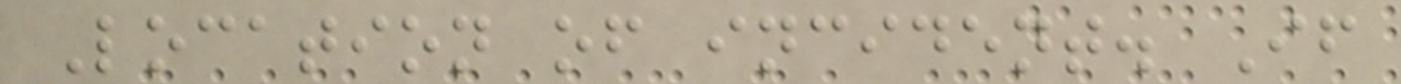Location of incident. If
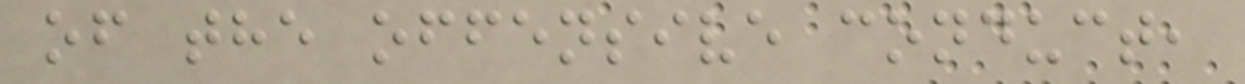of the offensive conduct,
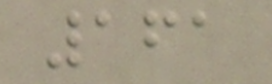161
